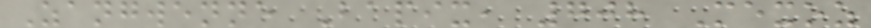Zangwenne Bapix, 708 Mexoz
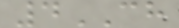4CH
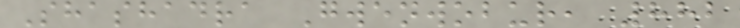Shashadra Gwenwobur, 882
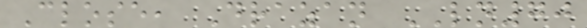Close, Drazan LN70
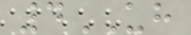4UH
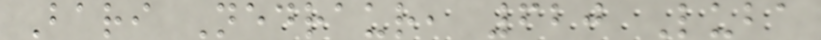Bari Nedraur, 620 Luba
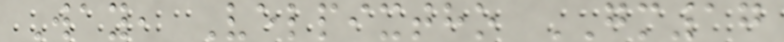Way, Velpixtho GM17
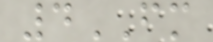4FM
